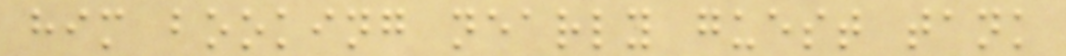him booking nearly guest tank
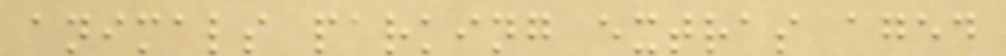animals parking extras aged
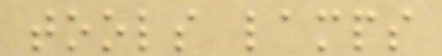tools lamps
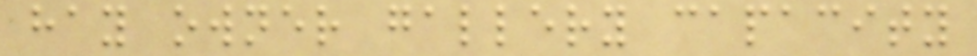hay owner gallery capacity
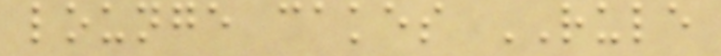lounge cakes RULE
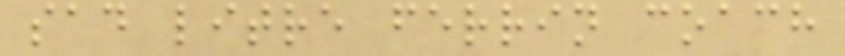sad litre ferrin coach
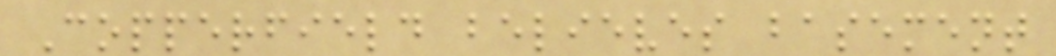Copperfield believes basement
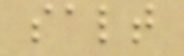salt
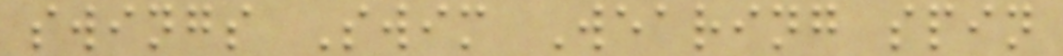swings Swim Wearing spin
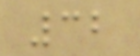32
